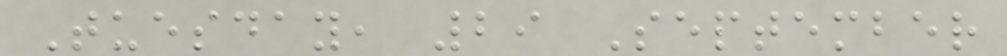Tuesday, 29 September
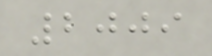2009
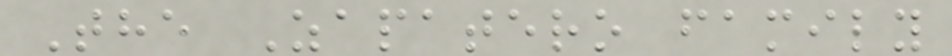The Zapatero family
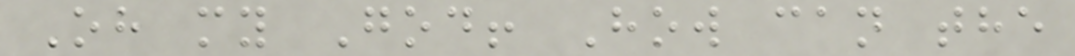Oh my God! How can the
